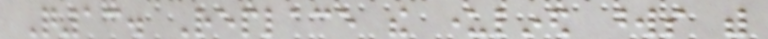Q13. Replace the underlined words with
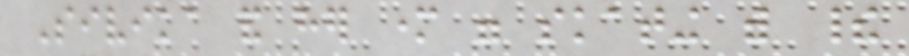Sivika and her mother were skating with their
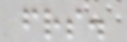friends.
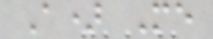A) Me
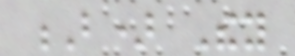B) They
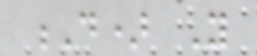D) You
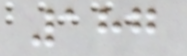187
